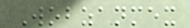Wobzanmex
